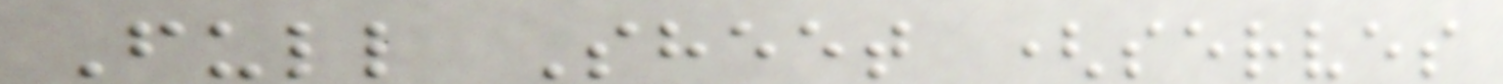Full Sheet (serves
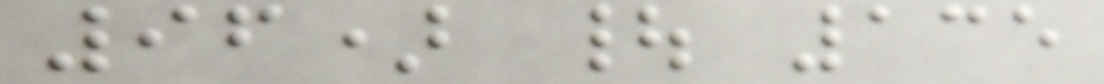96) | 135
